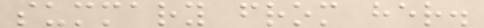summary from her.
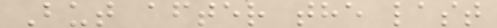But after the last
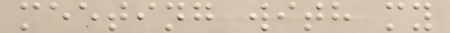meeting with my
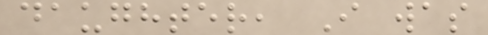daughter, I was
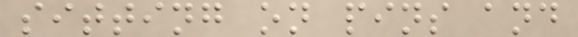sitting on pins and
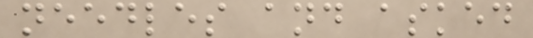needles and asked
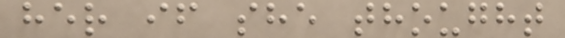her if she thought
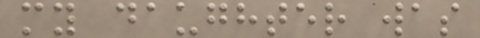my daughter was
